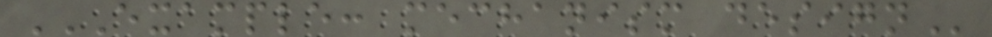EXAMPLE: MECHANISM DESIGN
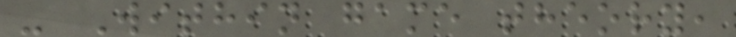- Within game theory,
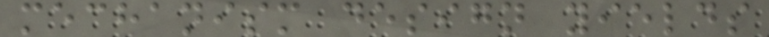mechanism design yields
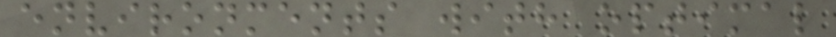environments with optimal
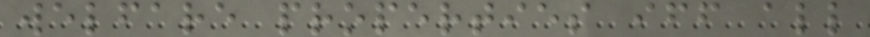welfare properties iff all
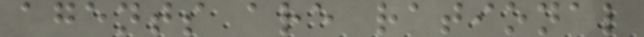agents are rational
